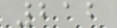212
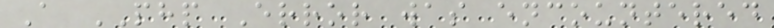A PHP Error was encountered
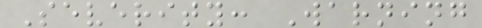Severity: Warning
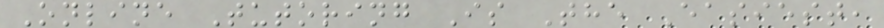Online Tutoring Is The Easiest,
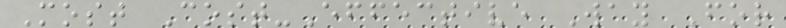Most Cost-Effective Way For
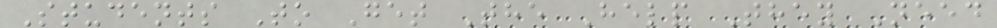Students To Get The Help They Need
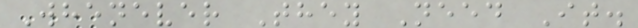Whenever They Need It.
